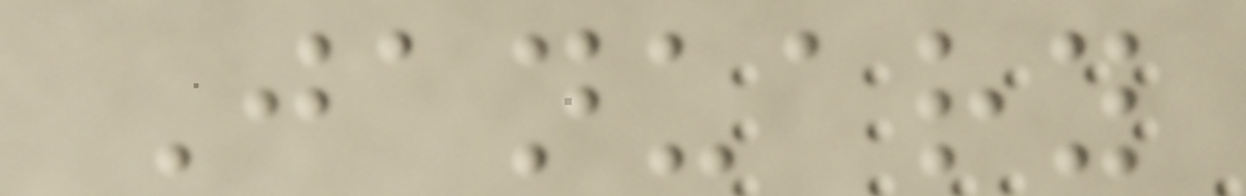January
